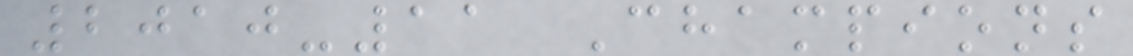2010-11 Champions
